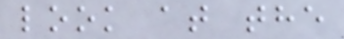look at the
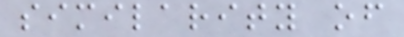similarity of
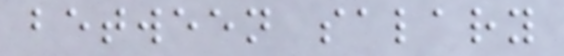between salary
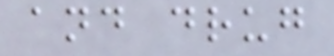and drug
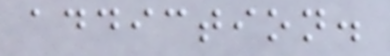addiction.
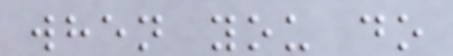when you do
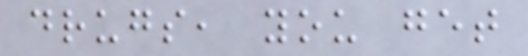drugs, you get
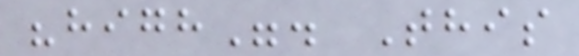"high". This
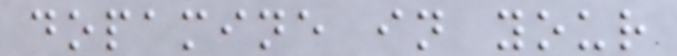dopamine in your
